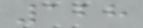128
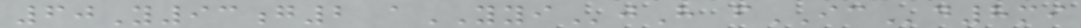60Y93g2 aYYIjH fICd8mi
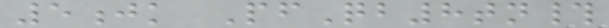5jk PfQb8tn#
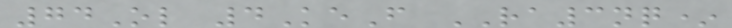74Ol 4KeF RA3nq*
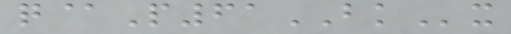q@P61BKx
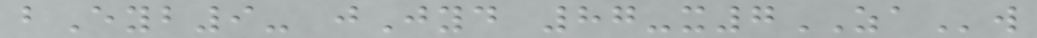bEyb9- jJyd 87-x7ZAw
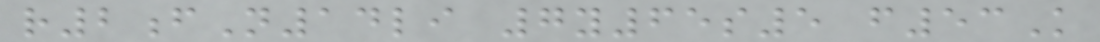r2fN14li 7y65s5 f53K
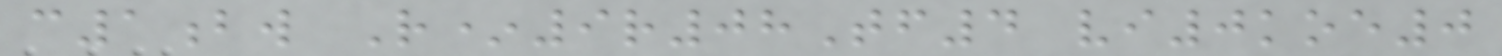c1bw R*9r08Tf4 vi0koe0
